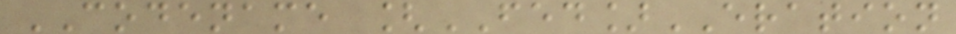CODENAME [FED]ERATION
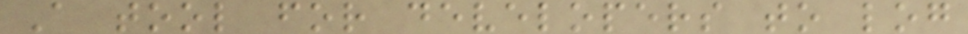A tool for developers to log
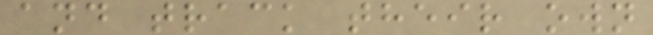and track their own
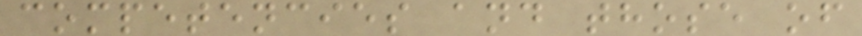competencies and those of
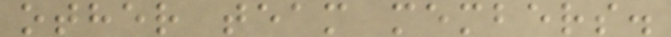other team members.
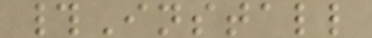#Install
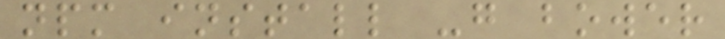npm install -g bower
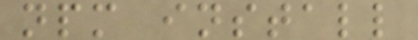npm install
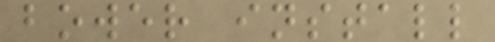bower install
